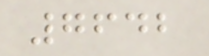7642
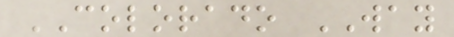COLORADO WAY
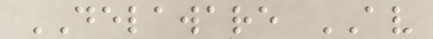DELAWARE AV
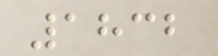1832
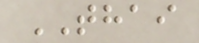THAI
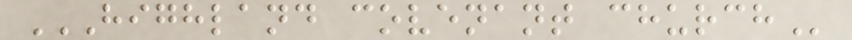HIGHLAND COVENANT CHURCH
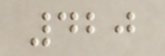420
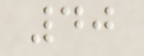40
